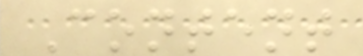Content
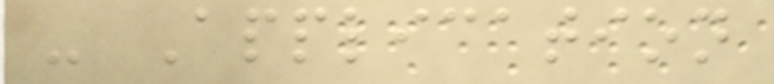- Application
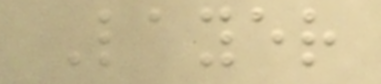Layer
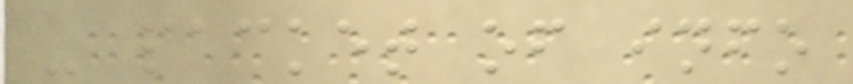- packet of info
